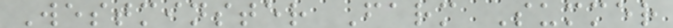Westminster Farm Summer
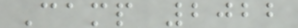Camp 2022
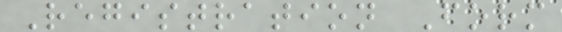Registration Form
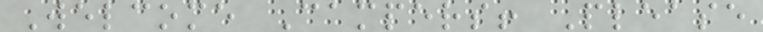Welcome Campers! Please
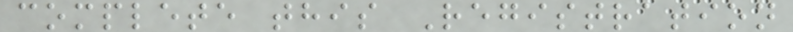complete this Registration
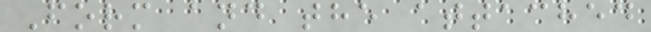Form and the attached
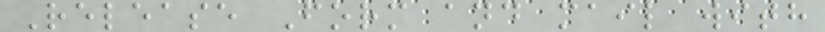Release Form and mail with
